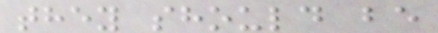they should be
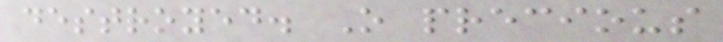destroyed. O precious
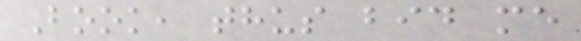Book, thus bid me
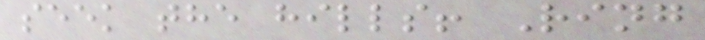seek the hills! Ring
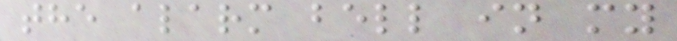the alarm bell in my
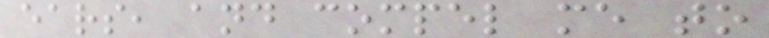ears, and compel me to
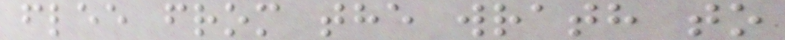flee from the wrath to
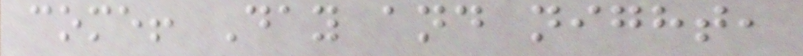come! Day and night,
